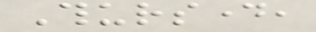Thursday,
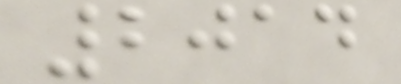2014
